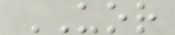UOR
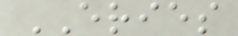ERIES
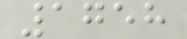1758
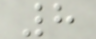8
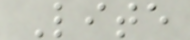Lite
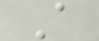A
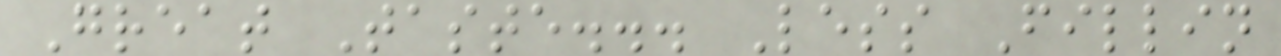Great Taste... Less Fillin
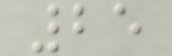25
